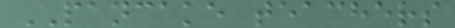PANCAKE teachers
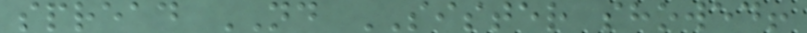spread ND SISTER showed!
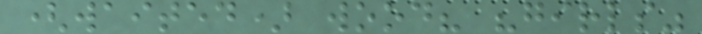(waited) wood? "girls"
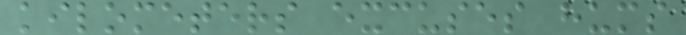kilometers excuses hums
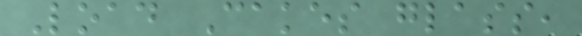Load Cakes glass,
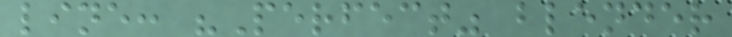line: "Perfect" blender
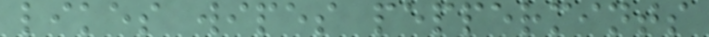likes wipes peppermints
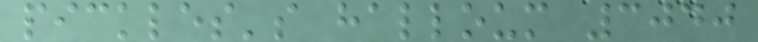pickles's halloum 3040
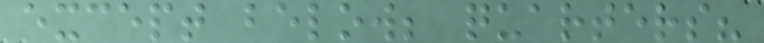except below; quarters?
